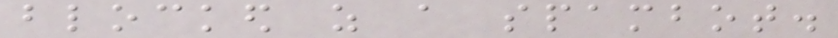blocked as a spambot.
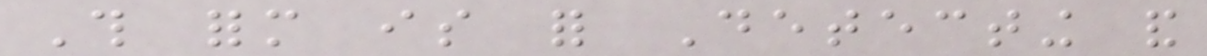This form is for Detecting and
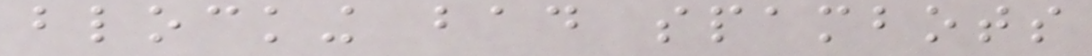blocking bad spambots
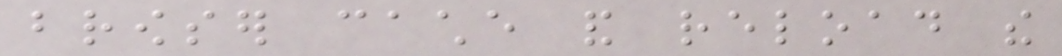browser cache and reload the
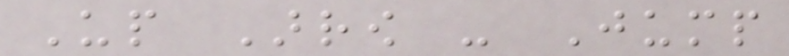Up Arrow - Jump
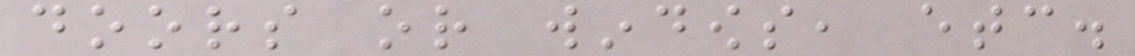doors or windows, etc.
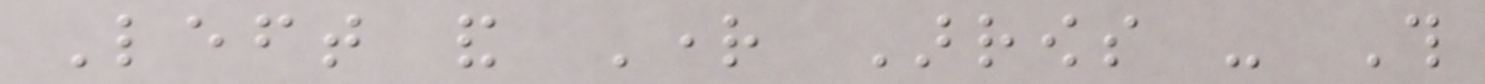Left and Right Arrows - This
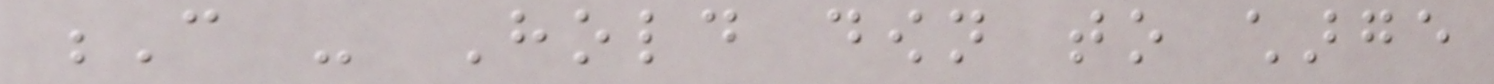C - Hold down to charge
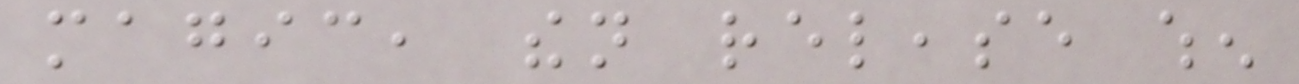magic, then release when
